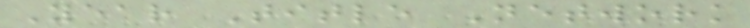Year Title Network
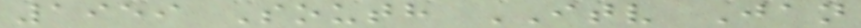1959 South ITV Jan
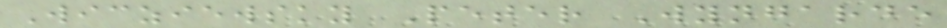Wicziewsky Peter Wyngarde
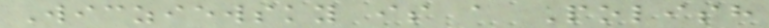Wicziewsky is a Polish
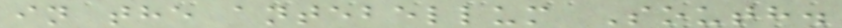in the antebellum South.
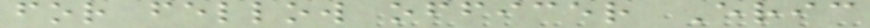for fellow officer Eric
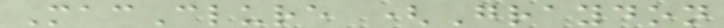MacClure (Graydon
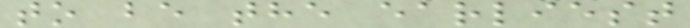to be the earliest
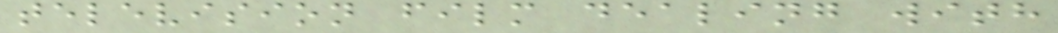television film dealing with
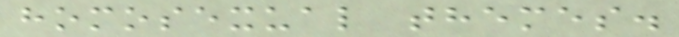homosexual themes.
